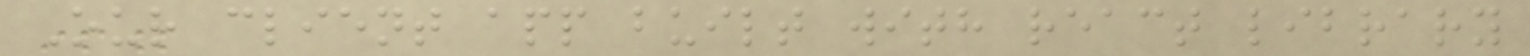Our client app built with react library
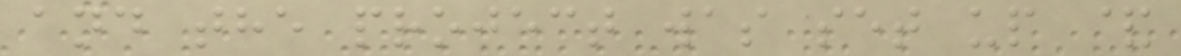and the project was set up &
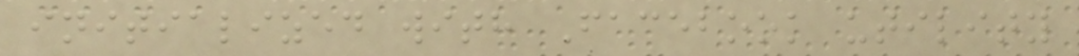initialized with Facebook utility
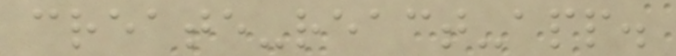create-react-app.
